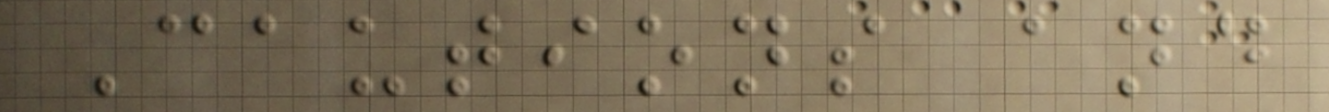Cautions and
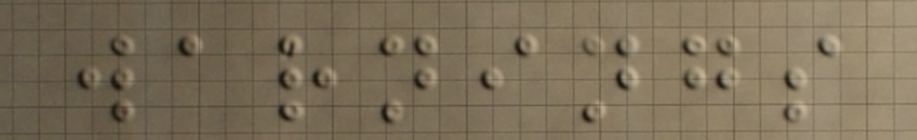warnings
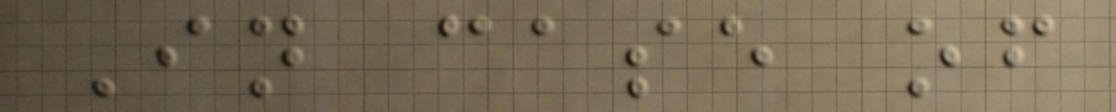In case of
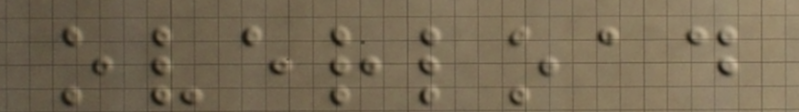overload
